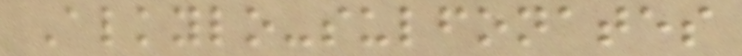Alkylo-sulfonates
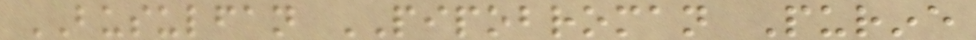BUSULFAN PIPOBROMAN Purine
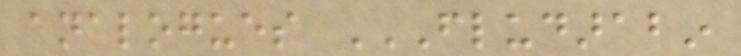analogues FLUDARABIN
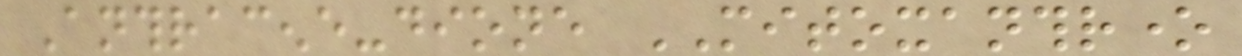Anthracene-dione MITOXANTHRONE
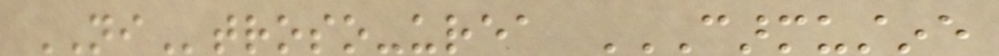NItroso-urea CARMUSTINE
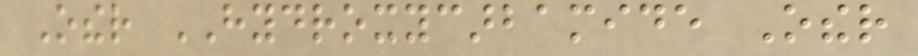Other HYDROXYCARBAMIDE Other
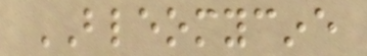BLEOMYCINE
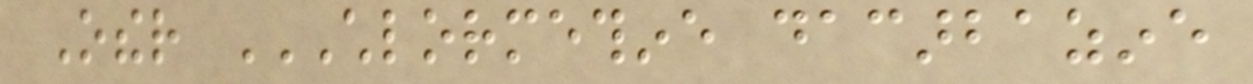Other CHLORMETHINE DACARBAZINE
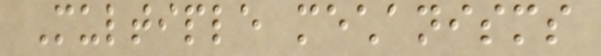Multiple mechanisms
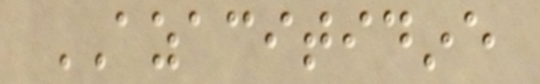AZACITIDINE
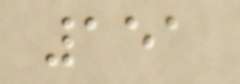151
